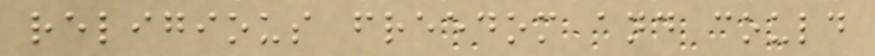religious freedom and could
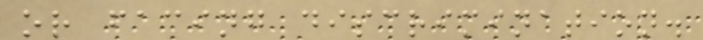or facing discrimination.
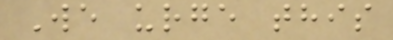We urge this
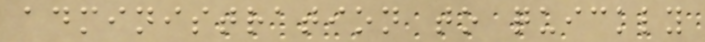administration to quickly
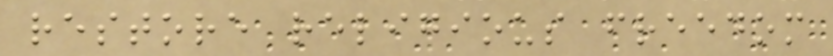restore religious freedom
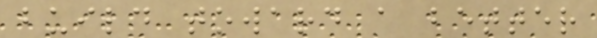build toward a better
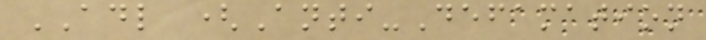ADL (Anti-Defamation
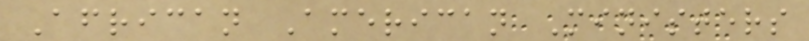African American Ministers
